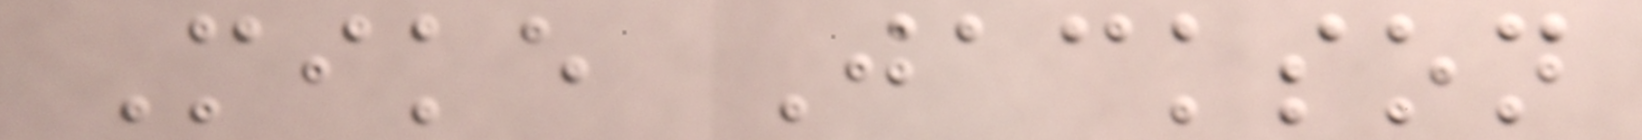Mike Jackson
